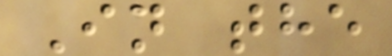In the
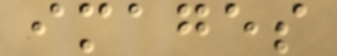images
